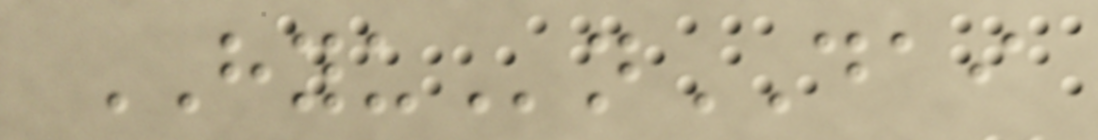HYUnDAI
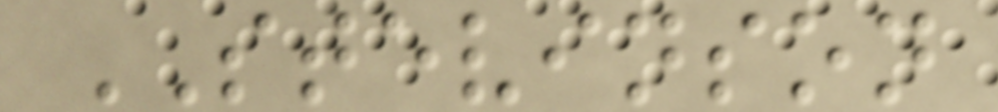STEVINSON
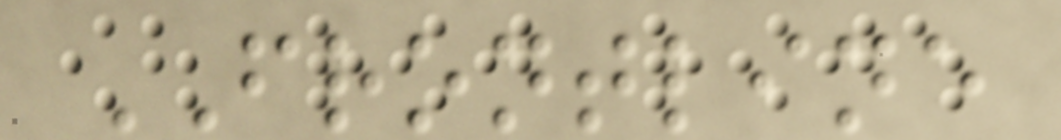FRONTLINE
